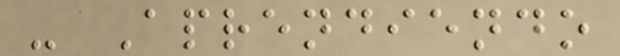- Aprendiendo
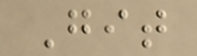Git
